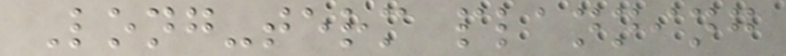Long-term planning
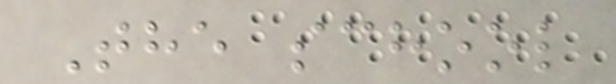The school
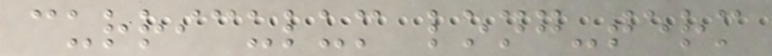curriculum long-term
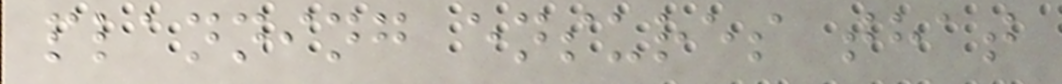planning ensures that
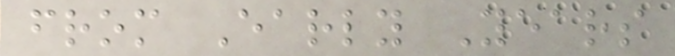from Early Years
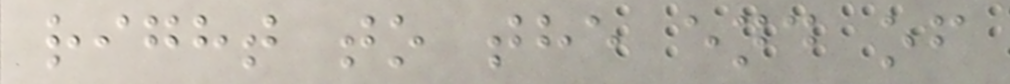right to the end of
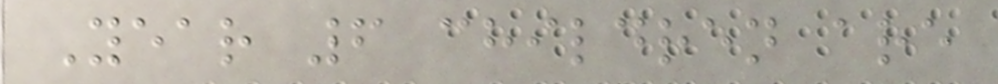Year 6 children are
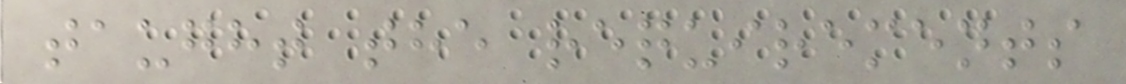taught the requirements
